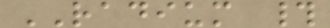RADIUM #
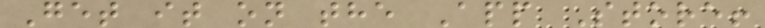Get it on the App Store!
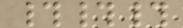###
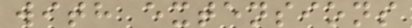with extensions
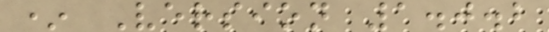* Version 1.0.2
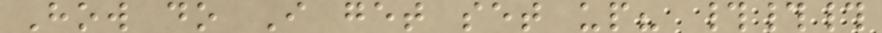How do I get set up? ###
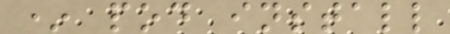* pod install
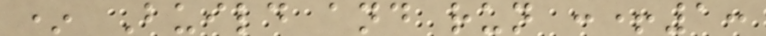* Build and run :+1:
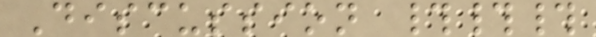Discussion ###
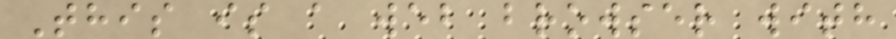This is a web browser with
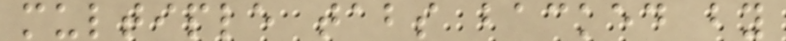multiple tabs backed by
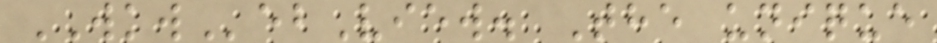WKWebView. The unique
